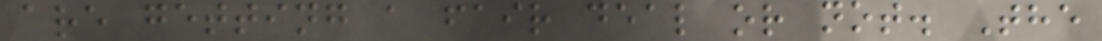are getting a fair deal or not. The
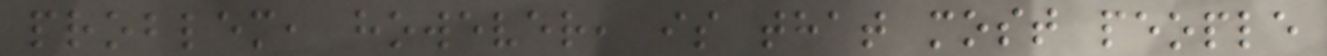problem, however, is that most people
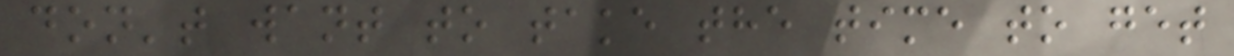don't want to take the time to get
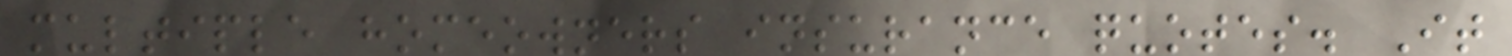multiple homeowners insurance quotes. It
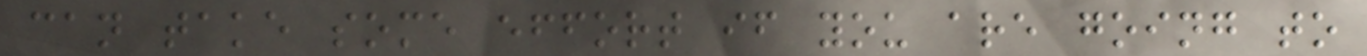can take some effort if you are going to
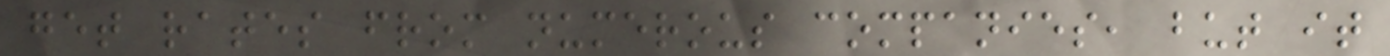get rates from numerous companies, but it
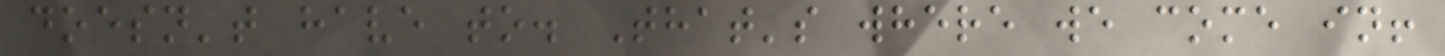doesn't have to. That's where we come in!
